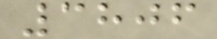3806
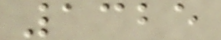1325
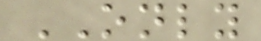ONLY
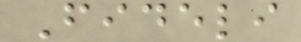Fideli
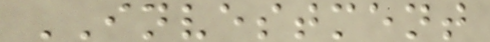INVESTMENT
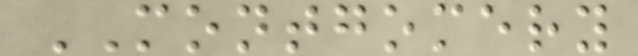MONTGOMERY
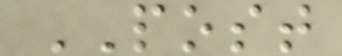POST
